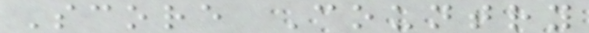Score Country
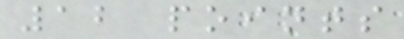12 points
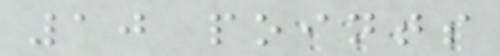10 points
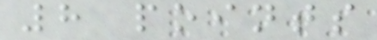8 points
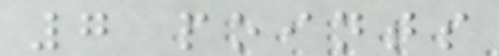7 points
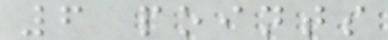6 points
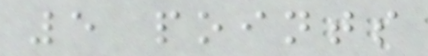5 points
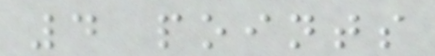4 points
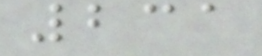231
